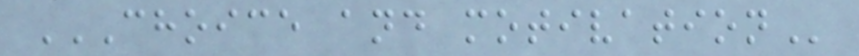CHOICE AND MOTIVATION
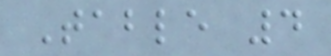Table 4
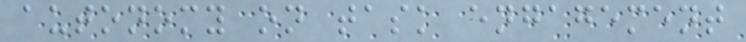autonomy on task engagement
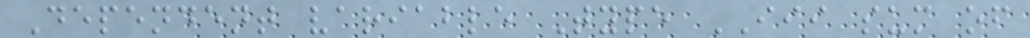Dependent variable Type III sum of
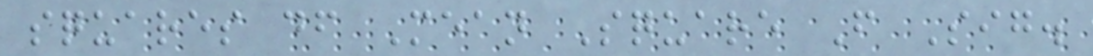squares df Mean Square F Sig.
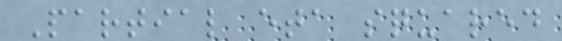Partial eta squared
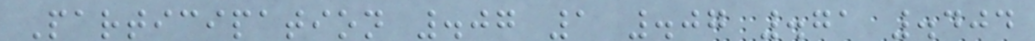Participation .07 1 .07 .71 .404
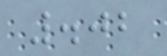.02
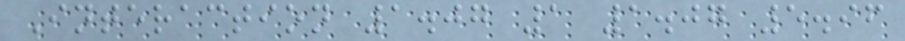Interaction 1.07 1 1.07 5.96
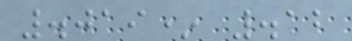.019* .12
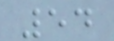54
